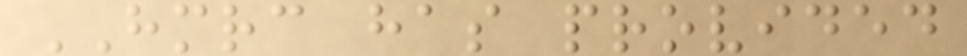HMRC has provided
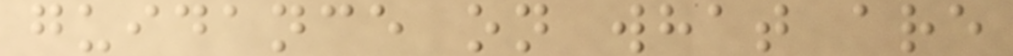guidance on what are
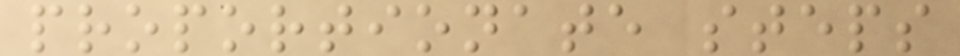proportionate steps
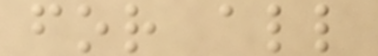for all
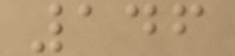146
